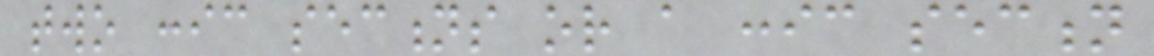two conic sections or a conic section
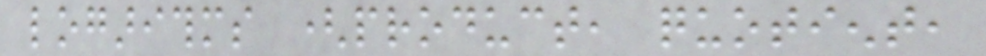logarithms (product, quotient,
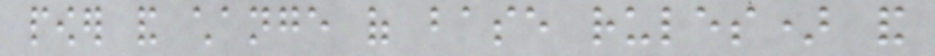power and change of base rules) and
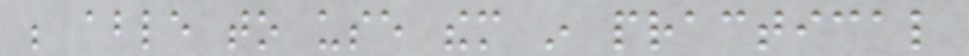be able to use them in practical
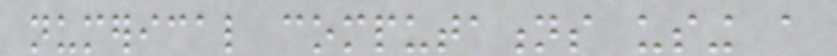numerical computations using a
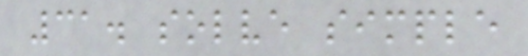31. solve simple
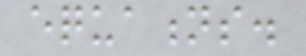equations.
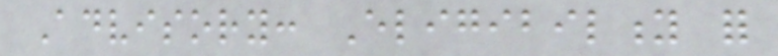Advisory: Eligibility for
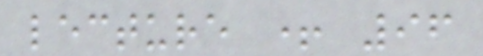lecture + 96
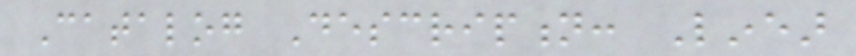Catalog Description: Linear
